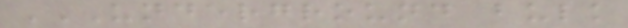UNDERGROUND BULK
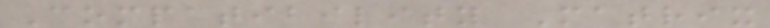Compatibility Matrix
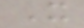X
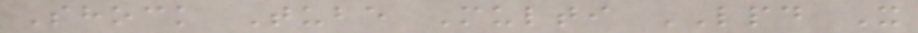Shock Tube Multi LPD X
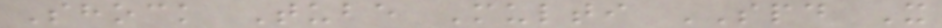Shock Tube Multi SPD X
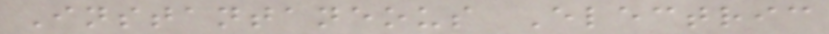Instantaneous Electric
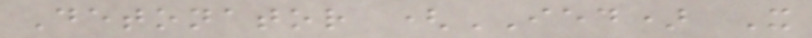Detonator (IED) X
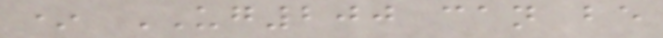* UG200 can be
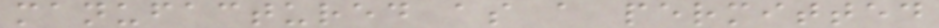manufactured as a permitted
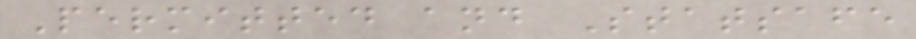Permitted and Statsafe
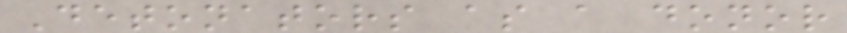Detonators as a donor
